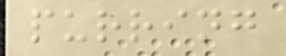purring
